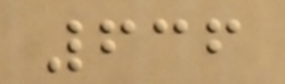636
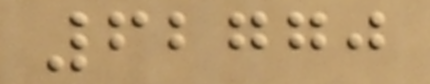62770
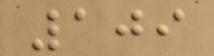109
